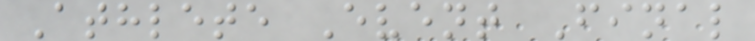Athlete Event Final
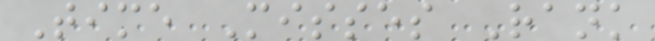Time Misses Rank
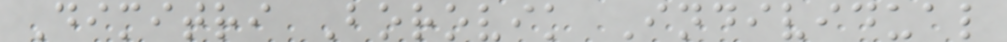Dimitri Borovik Individual
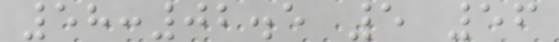58:02.5 5 56
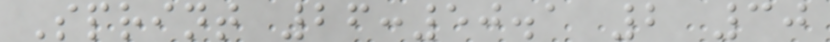Sprint 26:50.1 2 30
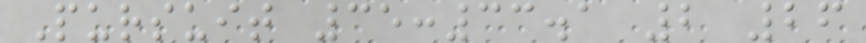Pursuit 35:33.1 2 26
